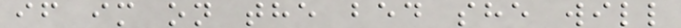if im on the bed she will
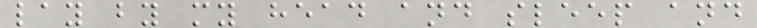lay by my head and sleep and
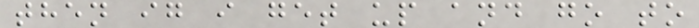then ig i get up and go to
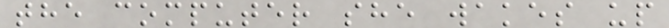the computer she wakes up
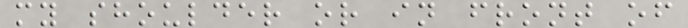my shoulder or in front of
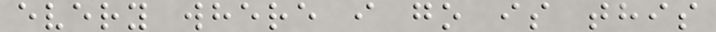every where i go is this
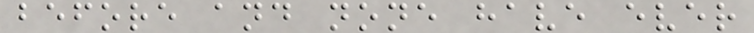before and none have ever
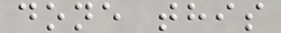done this
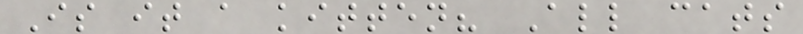Is it a kitten? All cats
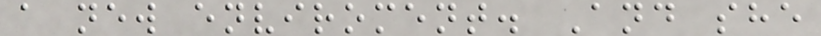a new enviroment. And she
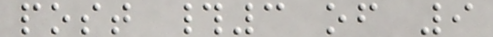post #3 of 9
